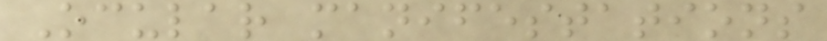Ocular manifestations
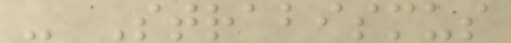- Strabismus
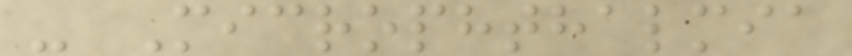- Microphthalmia
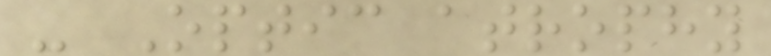- Optic atrophy
